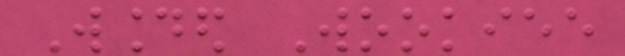Wounded Wookiee
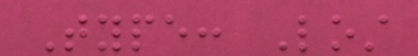Type: Lost
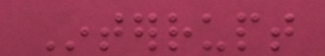Interrupt
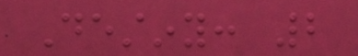Destiny: 2
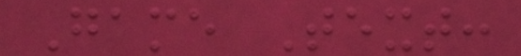Game Text:
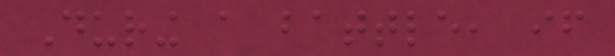During a battle, if
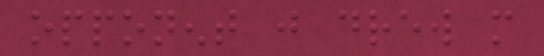opponent just drew more
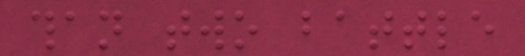than two battle
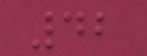42
